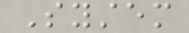System
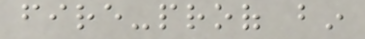fire-proof bin
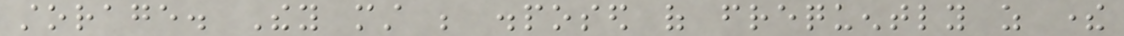storage. They must be disposed of frequently as there
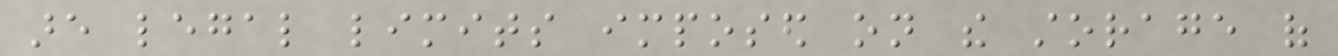are legal limits imposed on the storage of
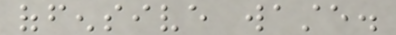offensive waste.
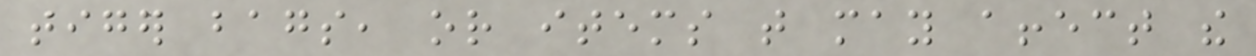tiger bags, or items that may affect the
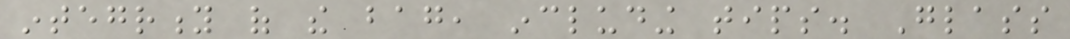integrity of the bag, including tips. Glass
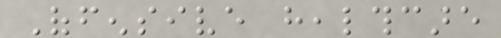Offensive healthcare
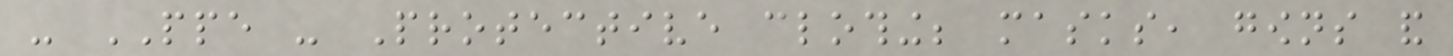- PPE - Protective clothing; masks, gowns and
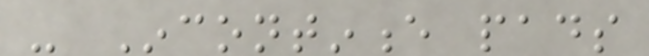- Incontinence pads
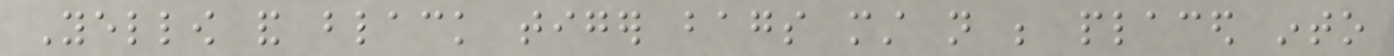Yellow and black tiger bags must not be placed into
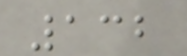132
